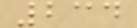234
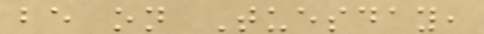be on Tuesday,
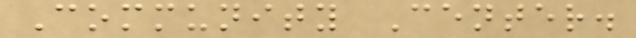Community Center.
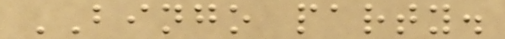BINGO party.
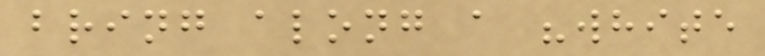bring along a "white
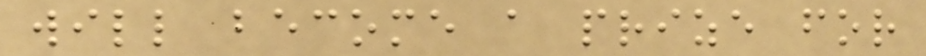will become a prize for
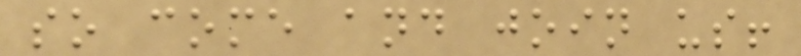so come and join us!
